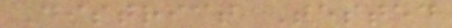District Tested
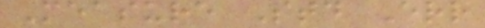Measure Std Err
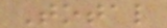Total
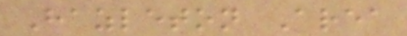Hazleton Area
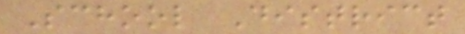School District
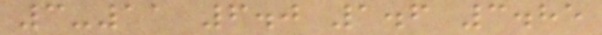3-11 6.0 1.6 3.85
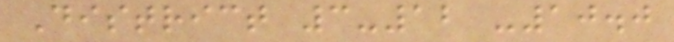District 3-12 -10.0
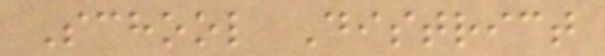School District
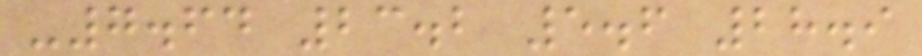-7.64 23.2 5.6 28.9
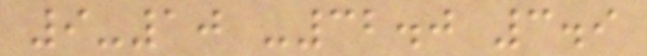9-10 -32.0 3.9
